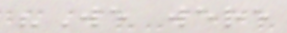"We were
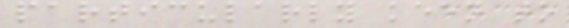particularly keen to
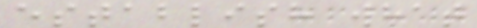establish what
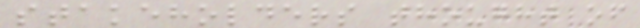stakeholders thought of
